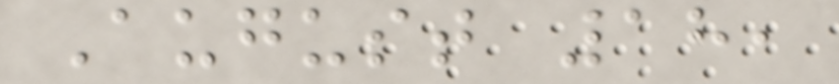August 18,
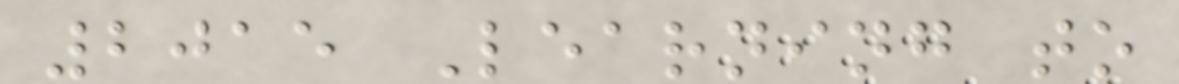2015 Learning to
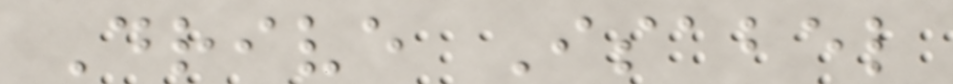Drive Isabel
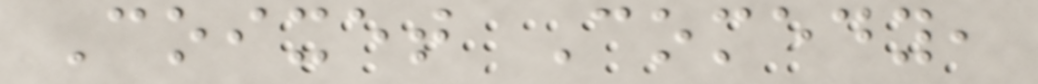Coixet Comedy,
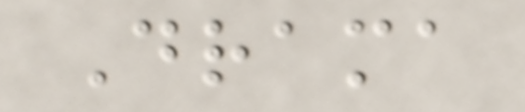Drama
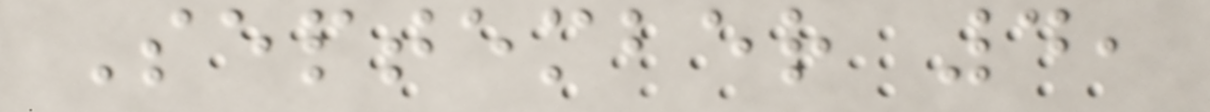September 4,
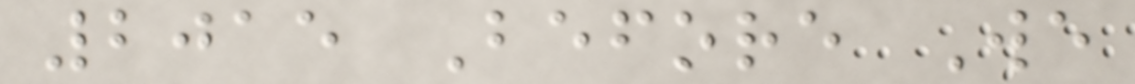2015 Before We
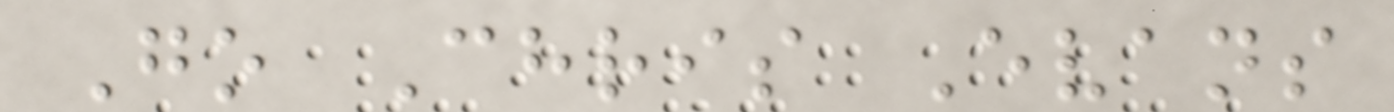Go Chris Evans
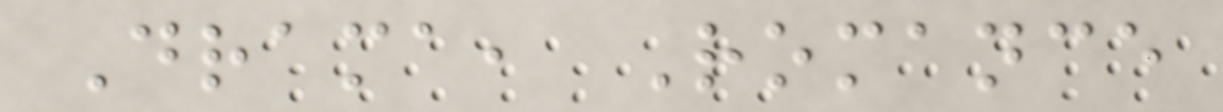Drama, Romance
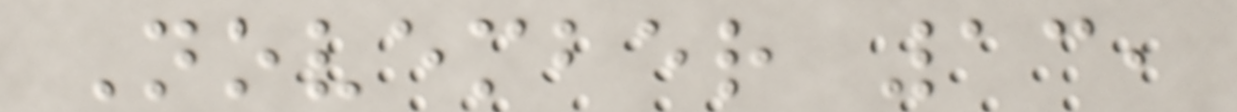November 13,
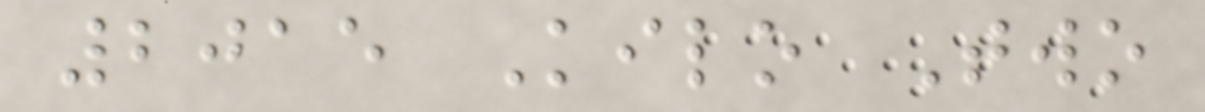2015 Kilo Two
